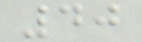40
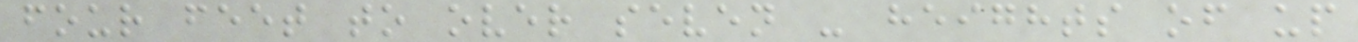four feet to over seven - heights of up
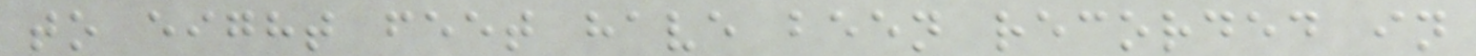to eight feet have been recorded in
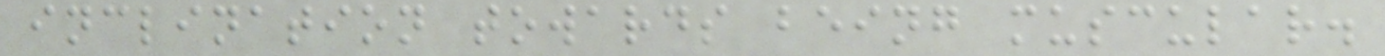inclination towards being muscular.
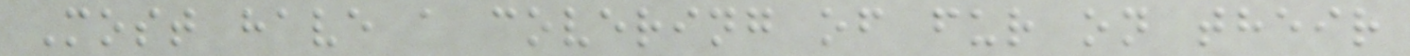Most have a covering of fur on their
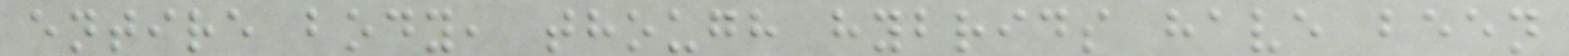entire body, though hybrids have been
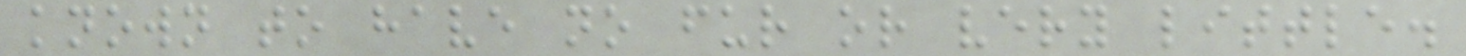known to have no fur or very little.
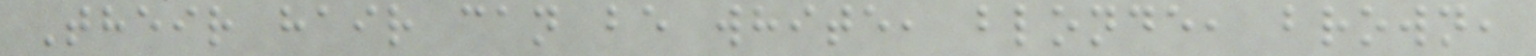Their hair can be white, blonde, brown,
